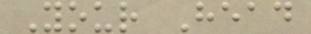Your Head
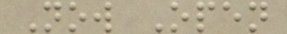Now Open
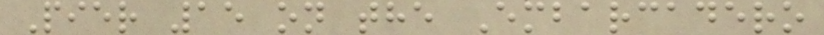Pier 15 on the Embarcadero
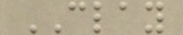CLAY
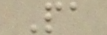Pa
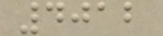4012
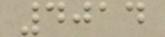4014
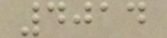4014
